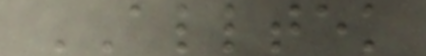ALLTEK
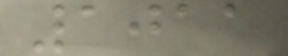1011
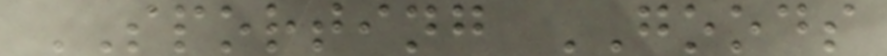SPORTING GOODS
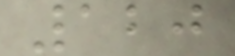120
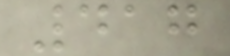417
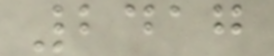2417
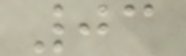03
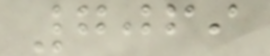7069
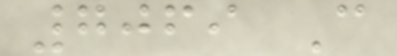7069 C
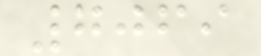7069
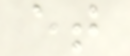et
